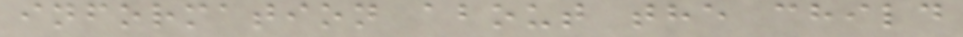information about the child
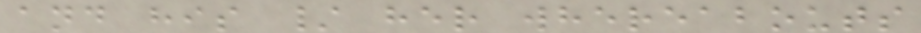and his / her whereabouts
